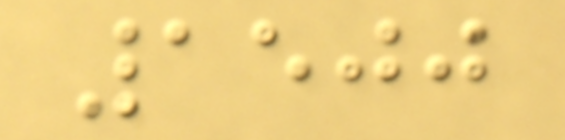1500
